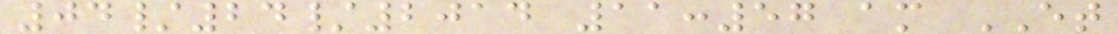04/24/2014 11:57 am ET
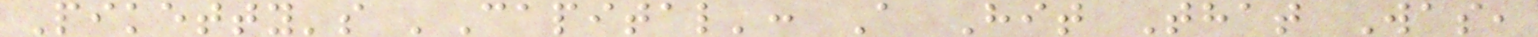Piketty's 'Capital': A Hit That Was,
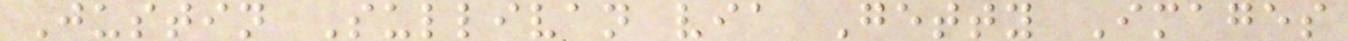Justin Sullivan via Getty Images
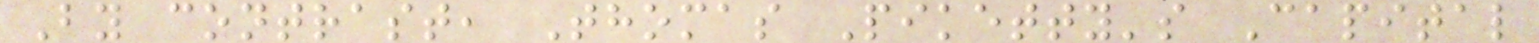By contrast, Thomas Piketty's Capital
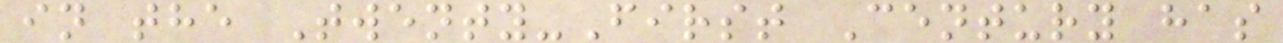in the Twenty-First Century has
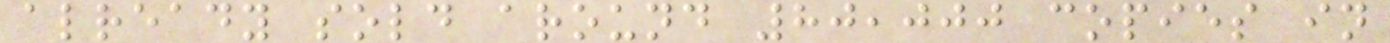already sold around 80,000 copies in
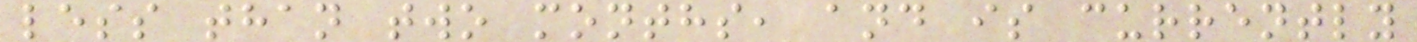less than two months, and is currently
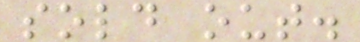sold out.
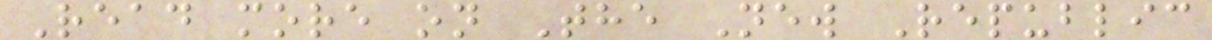Read more on The New Republic
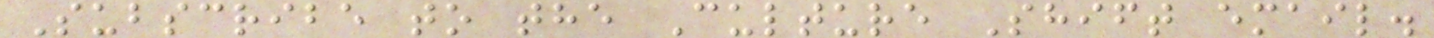Subscribe to the Culture Shift email.
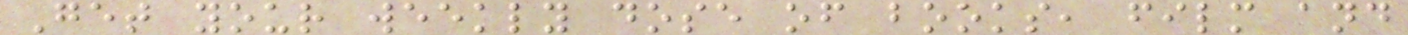Get your weekly dose of books, film and
